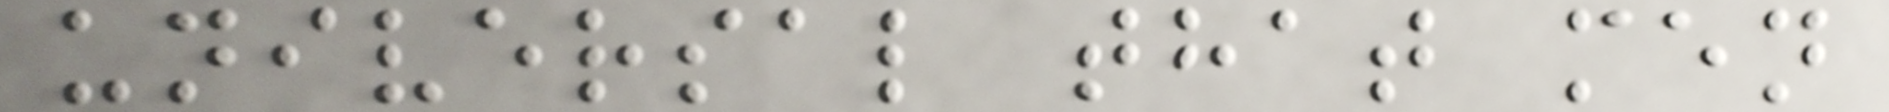universal that men
